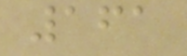161
